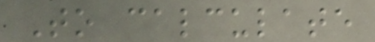To calculate
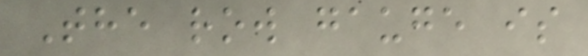The row gauge is
